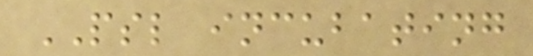PSL incubating
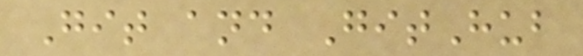Git and GitHub
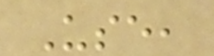Use,
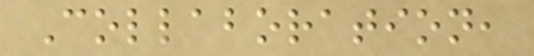Collaboration,
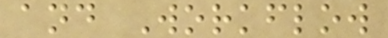and Workflow
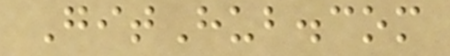GitHub.com
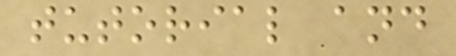tutorial and
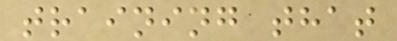training that
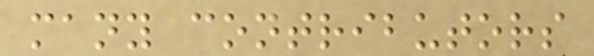many contributors
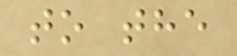to the
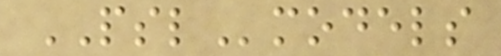PSLmodels
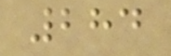284
